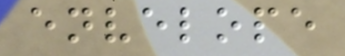envelope
